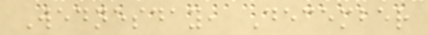Wednesday, December
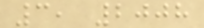3, 2008
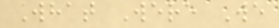What Were We
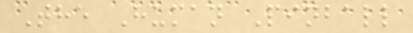The Human Pinball
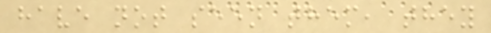have not seen them, they
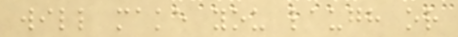will make you laugh or
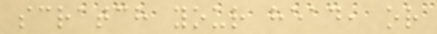scratch your head, or
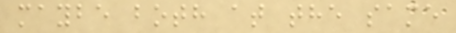maybe both at the same
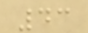43
